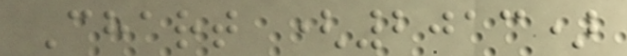Chart (2013)
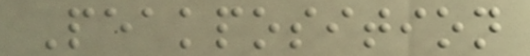Peakposition
